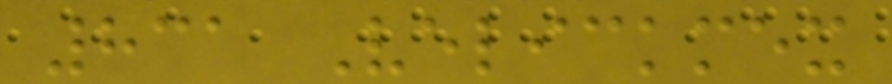831 Velickmex
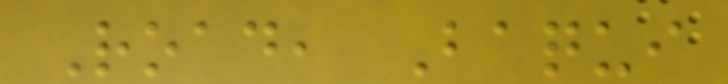Road, Baqui
